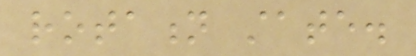rotation state.
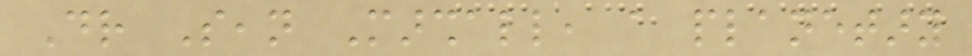Dr Sean Marshall, a planetary
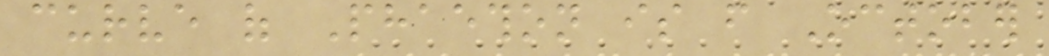curve of Phaethon is from October
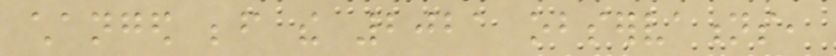changed before the 2021 observations,
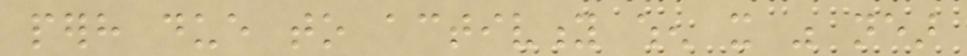perhaps due to activity when it was near
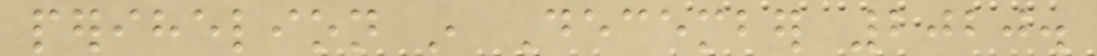perihelion in December 2020.
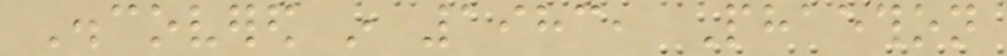Discovered in 1983, Phaethon
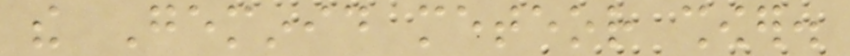the Geminid meteor shower.
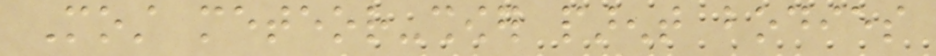Most meteor-shower parent bodies
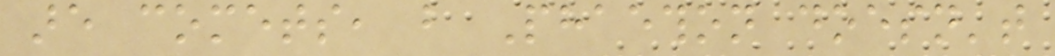are comets, but Phaethon doesn't
